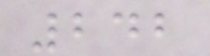242
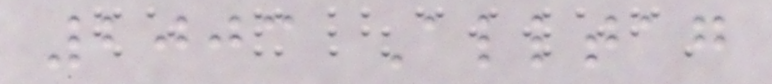2003 Alltag
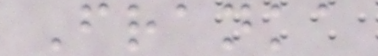Franka
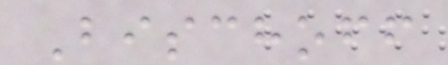Bischoff
